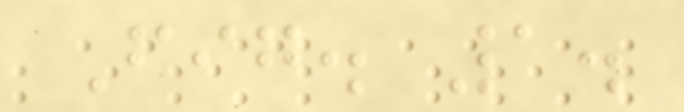Fig. 1.
